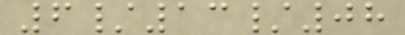6/13/08
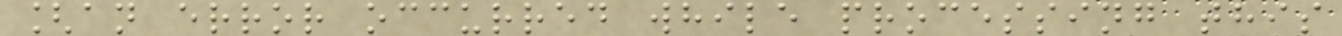[an error occurred while processing this
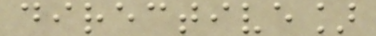directive]
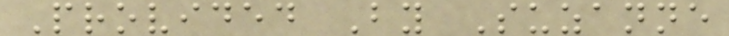Provided By Suzanne
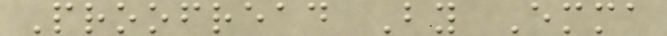Proofread By Emma
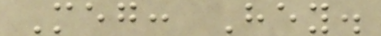Meg: Hey.
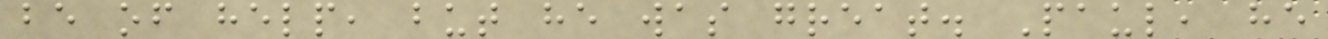be of help, but he was great. Paul, he
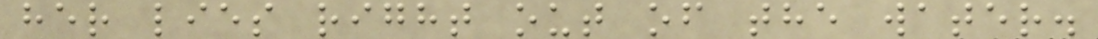her lies right out of the water.
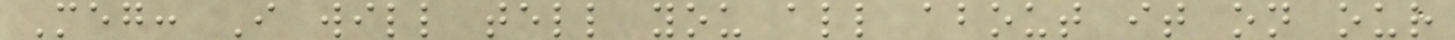Meg: I will tell you all about it on our
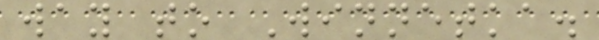way to Winnetka.
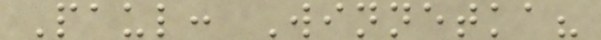Paul: Winnetka?
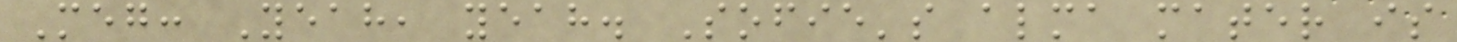Meg: Yeah, yeah. Sofie's alma mater is
